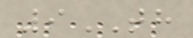9TH
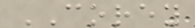COREY
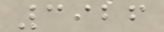3926
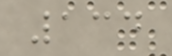134
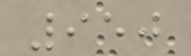950
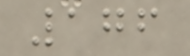176
